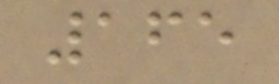165
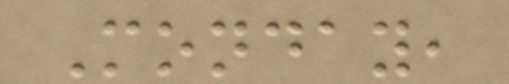Monday,
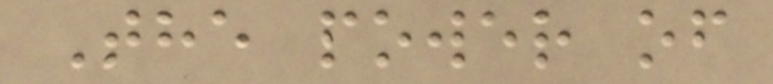The power of
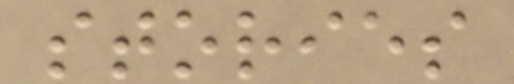stories
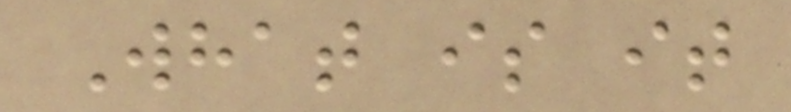What is it
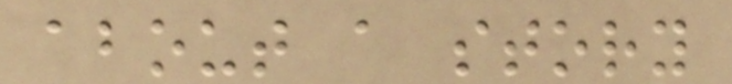about a story
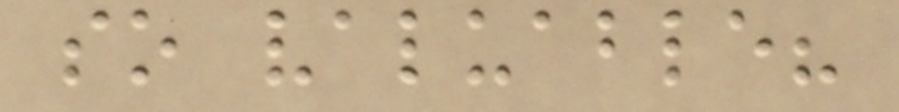so valuable?
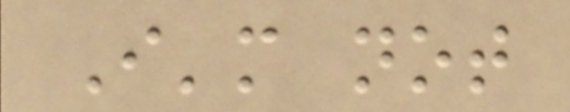I'm not
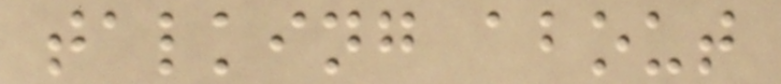talking about
